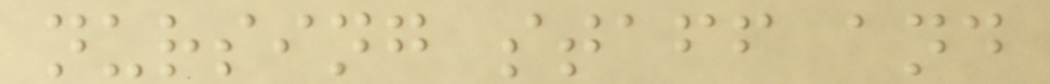nursing staff and
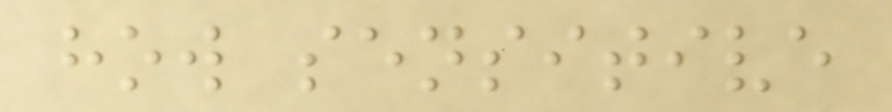how sensitive
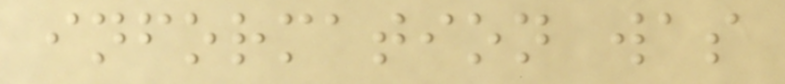information was
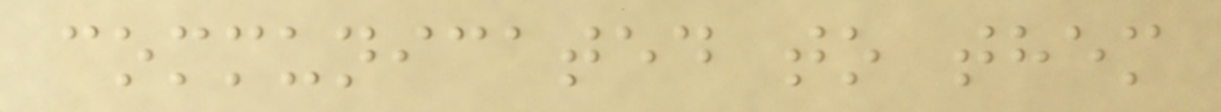communicated to them
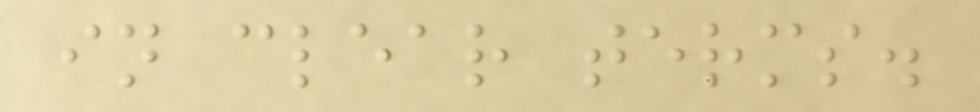in clear terms.
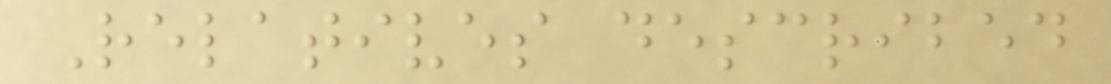Relatives described
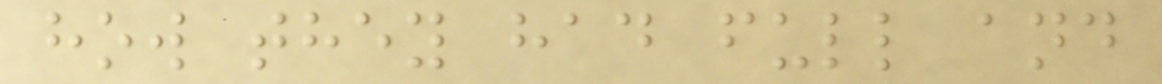how they had full and
